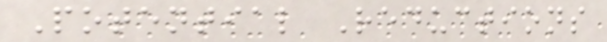Potential Reductions
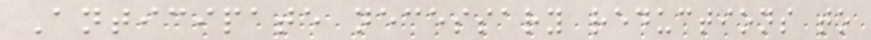Anticipate necessary reductions to
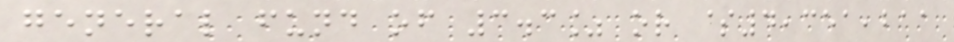general fund of 3.3% or $4,351,211
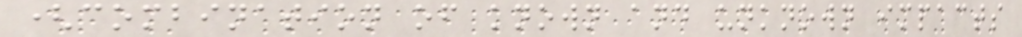(combination of known and unknown impacts
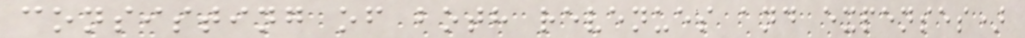consisting of both revenues and expenses)
